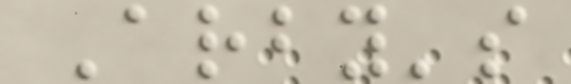Arby's
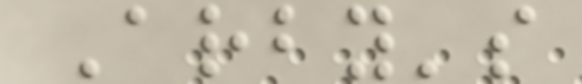Arby's
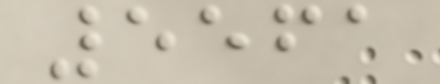5561
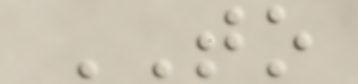TO
